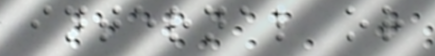internal or
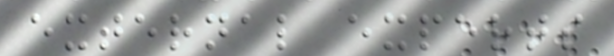external experts
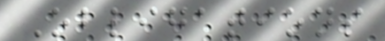Obligations
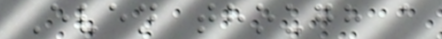Even though a
